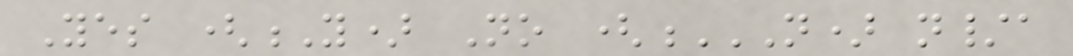Yes (Y) No (N) N/A
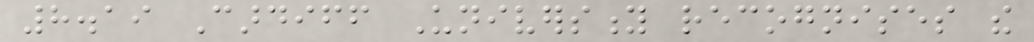8.19 Cardiff University recognises the
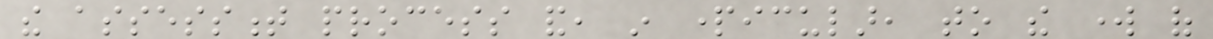the assessment process and, in particular, to the work of
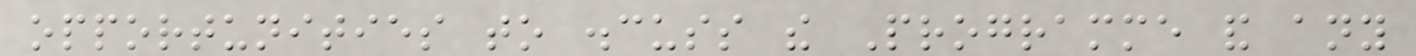opportunities to discuss the Programme and any
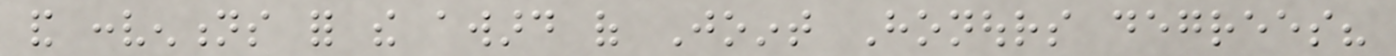and conventions for the award of Joint Honours degrees?
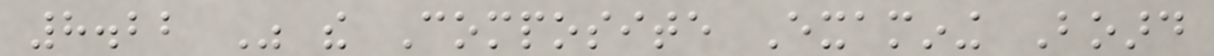8.22 Was the Composite Examining Board
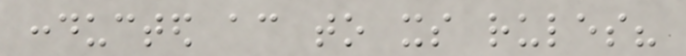conducted according to its rules?
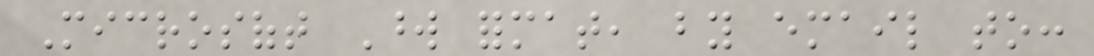Microsoft Word format, by email to:
